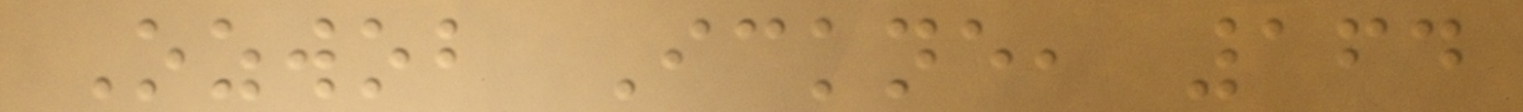Ozwob Ickne, 164
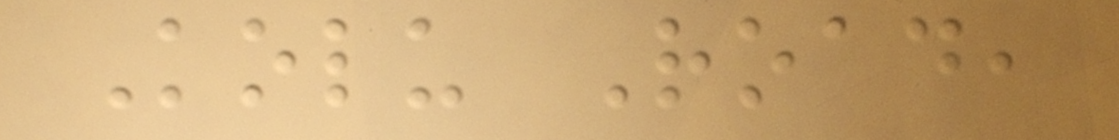Kolu Road,
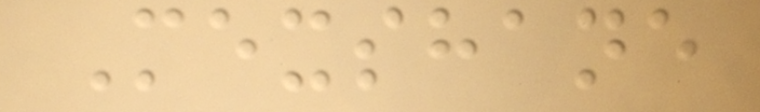Mexshane
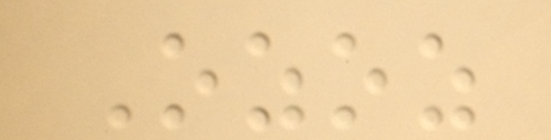Ozoz
